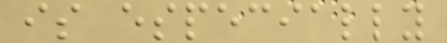is especially
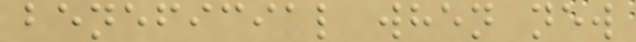beneficial when new
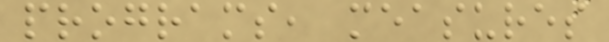programs, measures
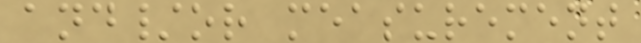and/or measurement
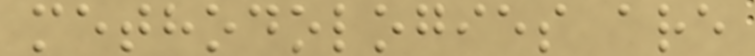methodologies are
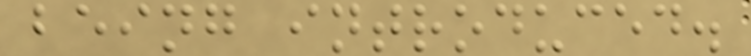being introduced.
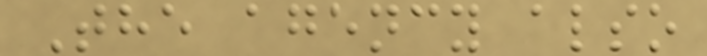The agency also
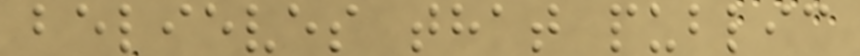believes that public
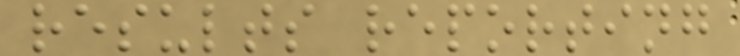results reporting
